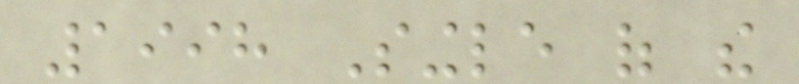1998 Single of the
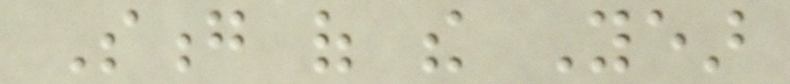Song of the Year
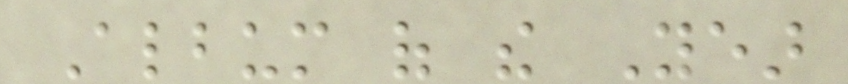Album of the Year
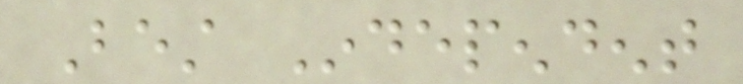Best Independent
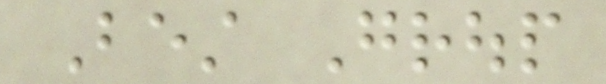Best Group
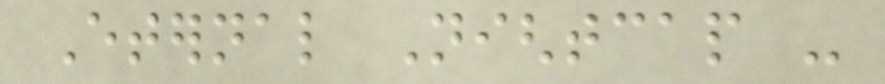Eternal Nightcap -
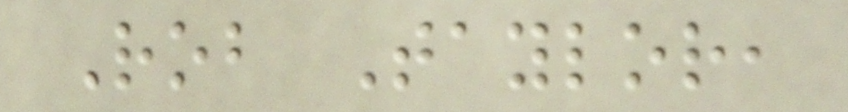Rob Taylor,
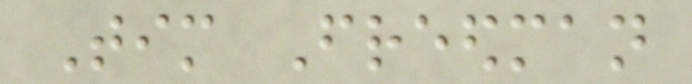Tim Freedman
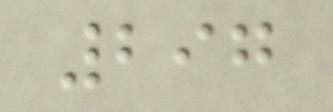297
